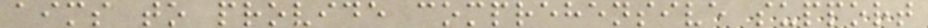aims to provide comprehensive support
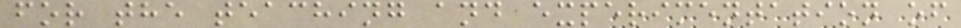for the teaching and experimentation of
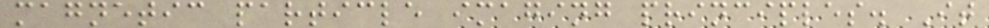magnetic particle imaging principles. It
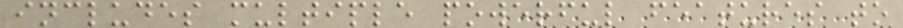includes multiple powerful features to
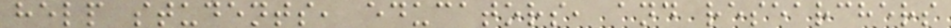help students, educators, and researchers
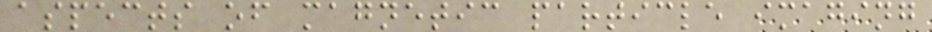aspects of magnetic particle imaging
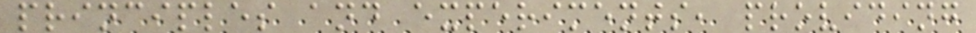principles and experiments, providing
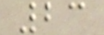23
